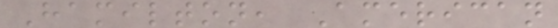Hamilton, American
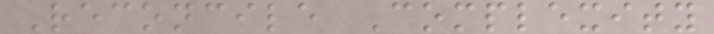Reconcile Complexity
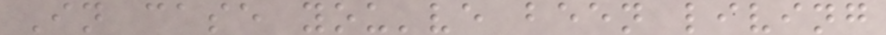In case you've been living
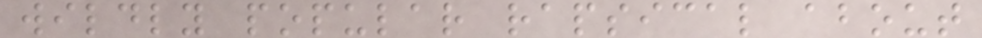wildly popular rapsical about
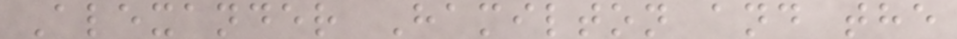Alexander Hamilton and the
